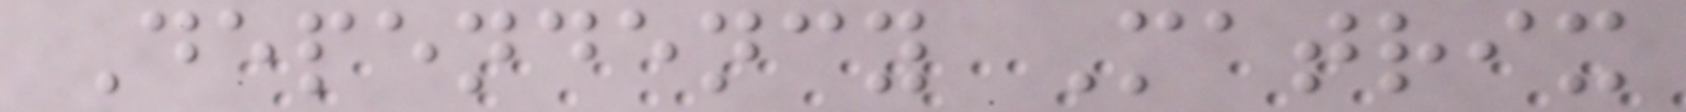Dependency Matrix
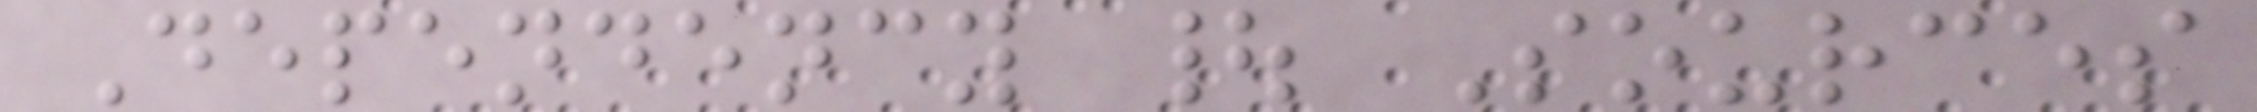Dependency | Sources
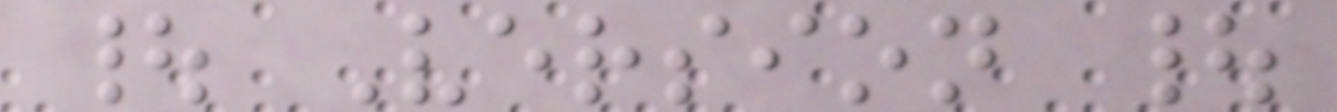| Version |
